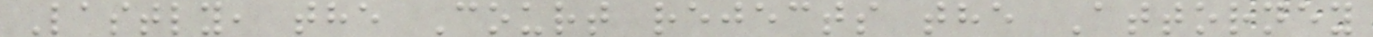Lastly, the Court rejects the Attorney
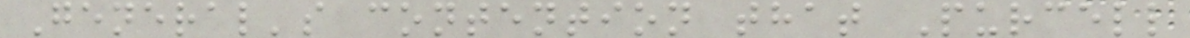General's contention that Purcell
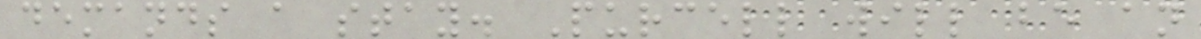demands a stay. Purcell will be an
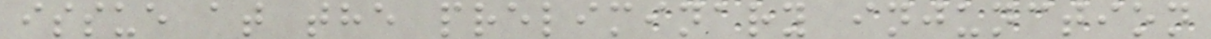issue at the preliminary injunction
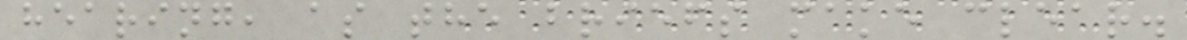hearing, as the briefs make clear.
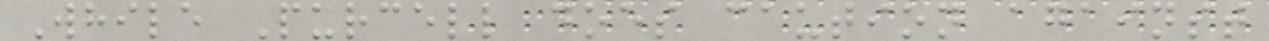While Purcell does caution against
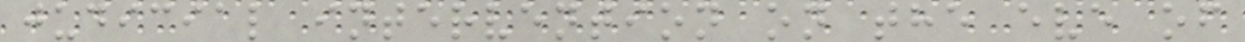judicial intervention on the eve of
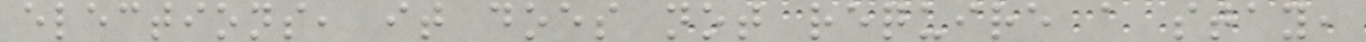elections, it does not require a stay,
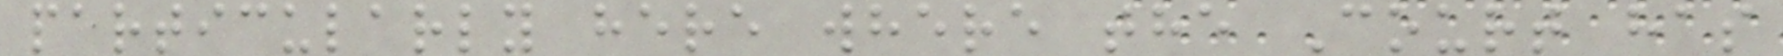particularly here where the Court has
